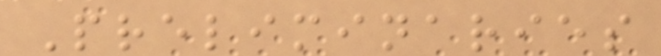Preliminaries
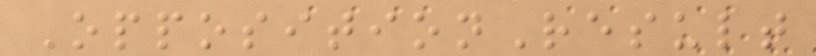OppositionResult
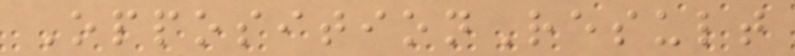OppositionResult
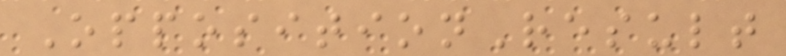OppositionResult
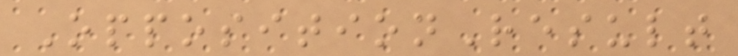OppositionResult
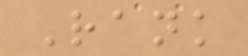Rank
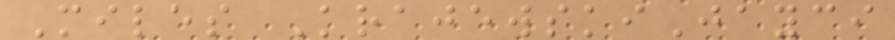Miles KrajewskiJayci
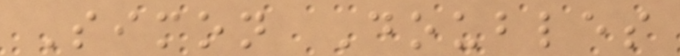Simon Doubles
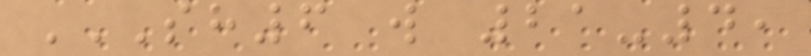SH6 W 21-4,
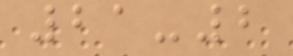21-2
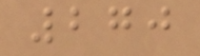270
